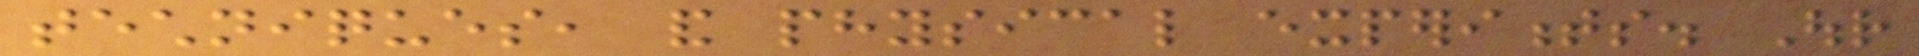techniques, and physical experiments. Our
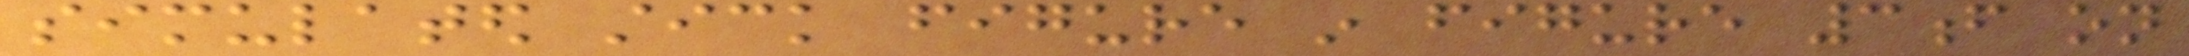simulated stick figure in figure 3f on
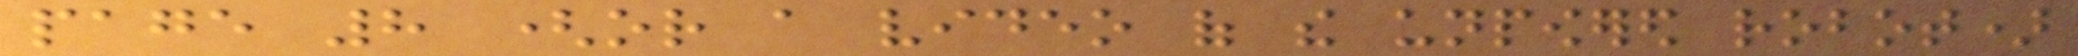page 8 (or a video of the unpowered robot)
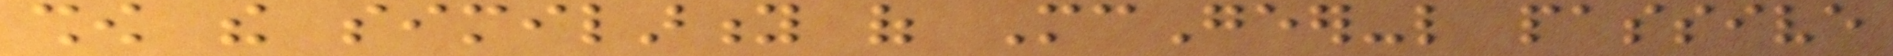show the similarity of McGeer-like passive
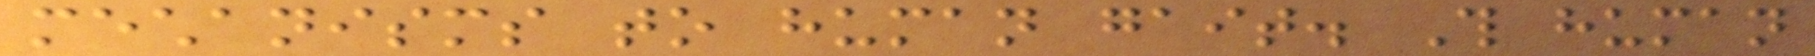mechanisms to human gait. This human
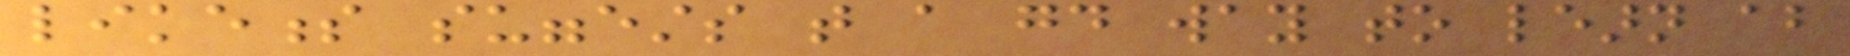likeness suggests that a good way to learn about
